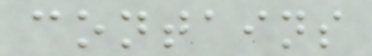contains
